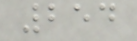254
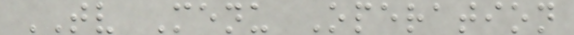TV Menu Operation
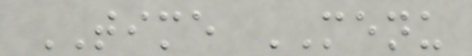TIME MENU
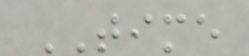TIME
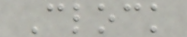Clock
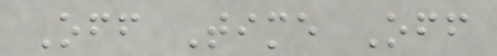Off Time Off
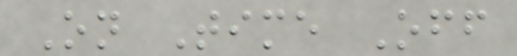On Time Off
